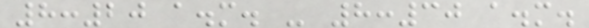8:20 a.m. - 8:30 a.m.
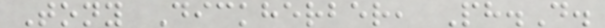Tony Dickherber, Ph.D.
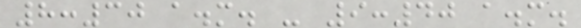8:30 a.m. - 9:40 a.m.
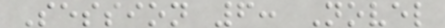Session 6: Novel
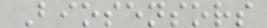Biosensors
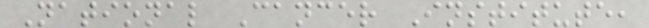National Cancer Institute,
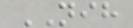NIH
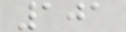101
